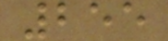255
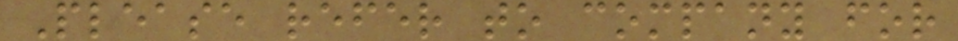Please refer to company for
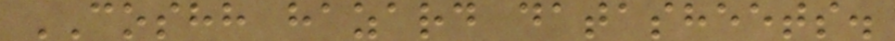COSHH hazard datasheets.
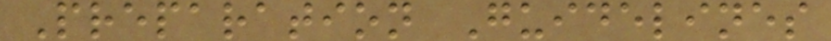Preparation Guidelines
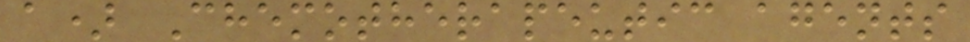a) Chemotherapeutic agents
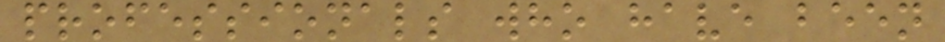professionals who have been
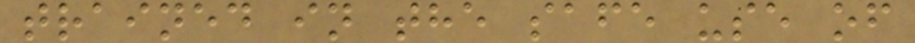trained in the safe use of
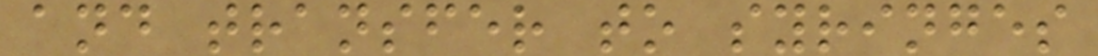and transfer to syringes
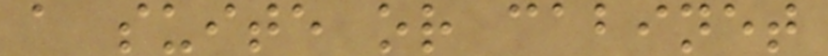a suite or cabinet
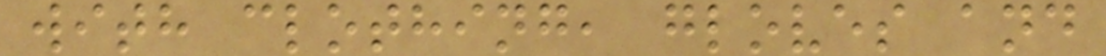with clothing, gloves and
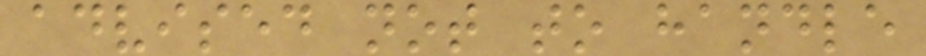advised not to handle
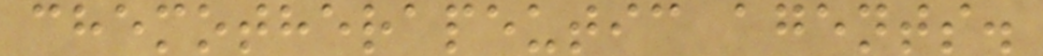chemotherapeutic agents.
